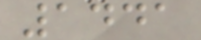1441
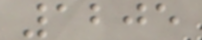1205
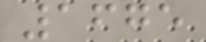1675
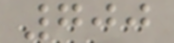700
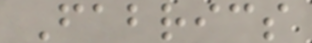Fabrics
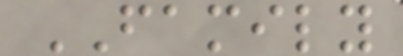FAMILY
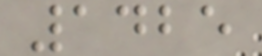1425
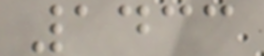1433
